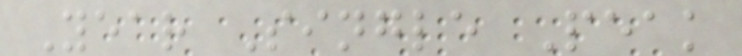Year Single Peak
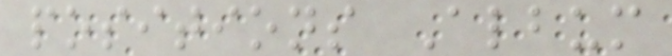positions Album
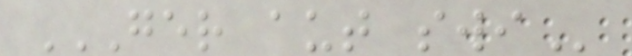GER AUT SWI
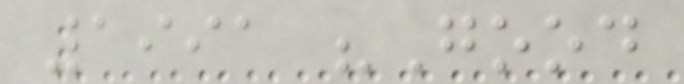1991 "Good
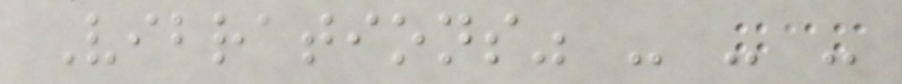Vibrations" - - -
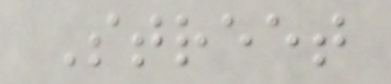Street
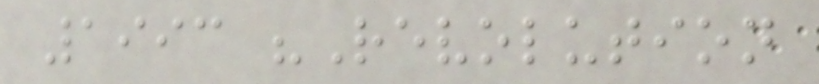1993 "Revolution
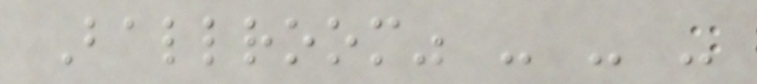Ballroom" - - -
